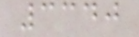3340
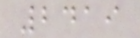2419
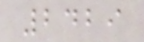2429
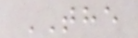THE
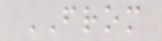FROM
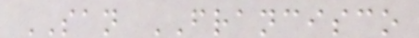SAN FRANCISCO
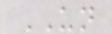UN
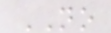NO
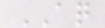AQ
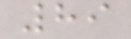89
